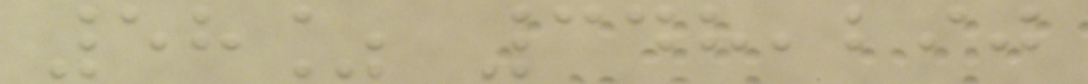58% 348,290
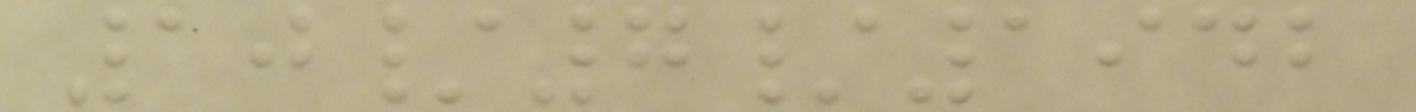10/7/1942
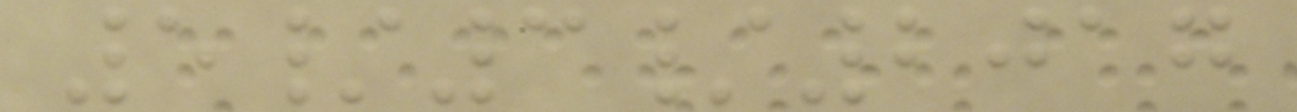5/3/2017
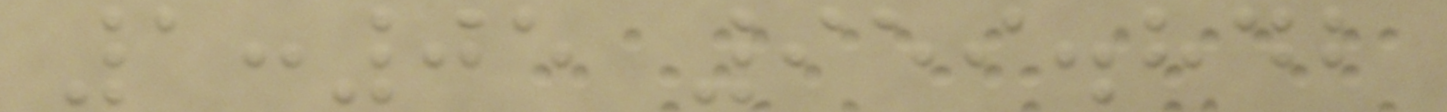1:05 959.842
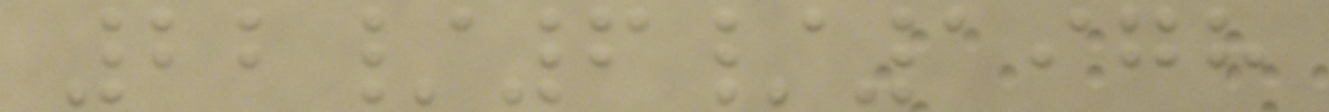22/6/1978
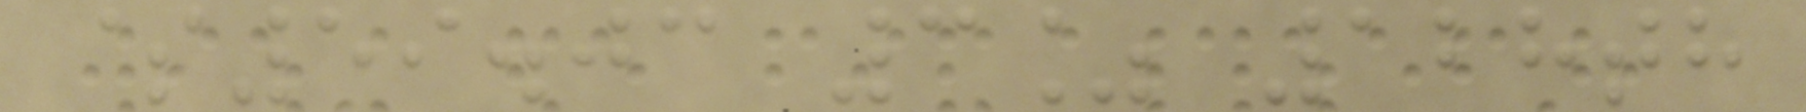$59.03 3% 128th
